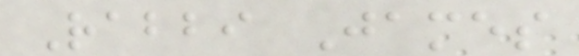Rabbi James
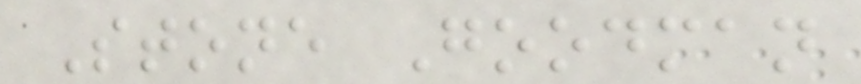Stone Goodman
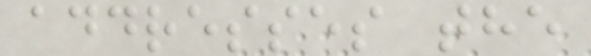addresses the
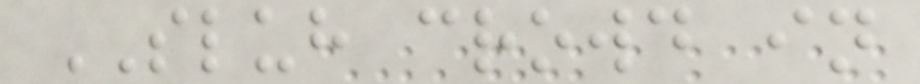SLUH crowd in
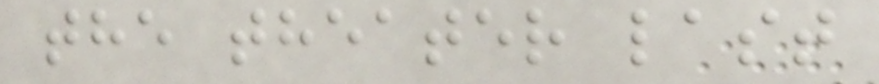the theater last
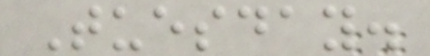Tuesday.
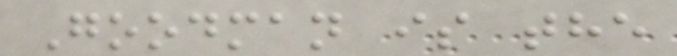Goodman is the
